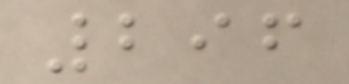296
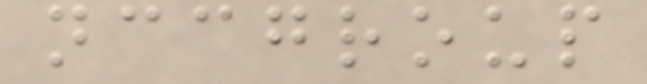nccgroup
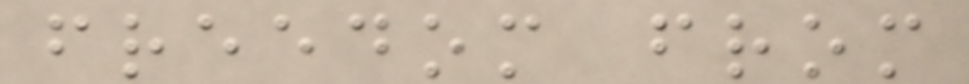freedom from
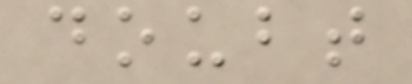doubt
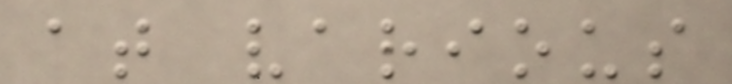at various
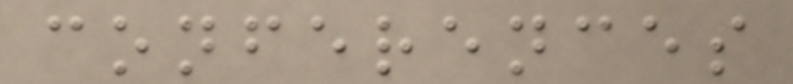conferences
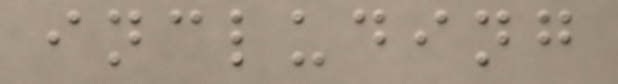including
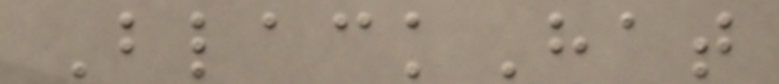BlackHat
